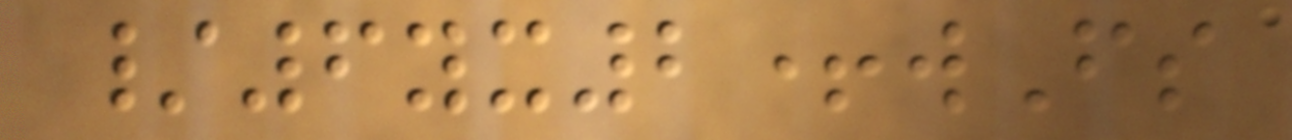/6yx2+wFs
